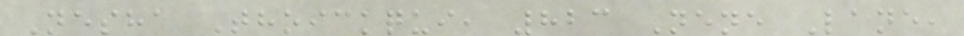Nesha Thoickqui, 823 Nene Lane,
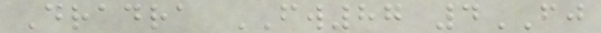Dradra FW87 4FJ
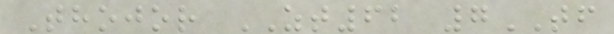Thojor ZT62 7TF
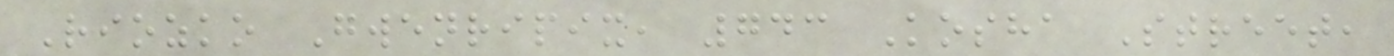Riozko Gwenripix, 743 Kosha Street,
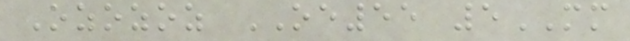Ozozoz OE55 5MM
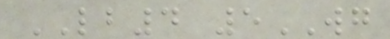LB4 5WG
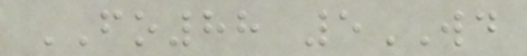FO88 5WD
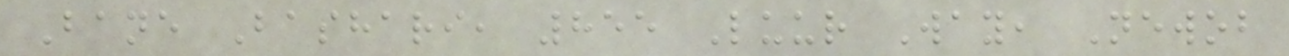Bane Bashari, 855 Luur Way, Newob
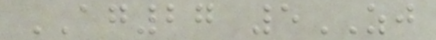AG27 5ZJ
